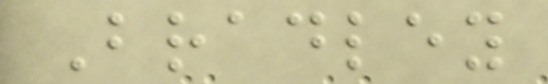Bradley
